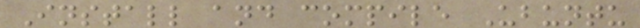Install and compile Ubuntu
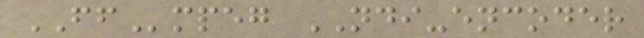FFmpeg NDI-encoder
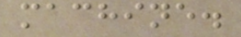machine.
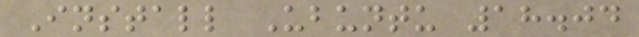Install Ubuntu 18.04
